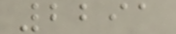2291
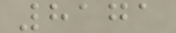8171
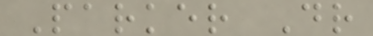Parker Dr
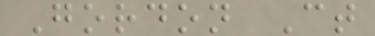Gordon Ct
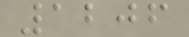1206
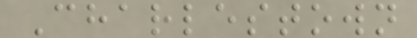Charlestown
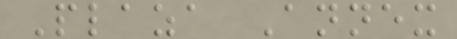Plaza Annex
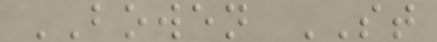BOWEN ST
